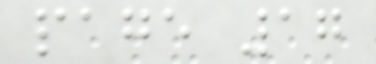page 17
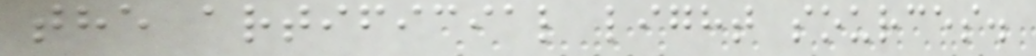the artificial light sources.
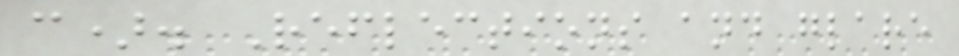c). Reflections and glare
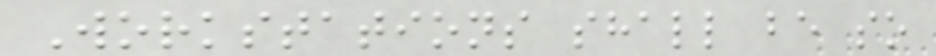Workstations shall be so
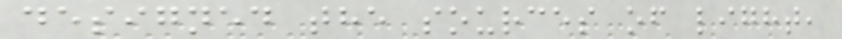designed the sources of light,
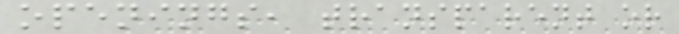openings, transparent or
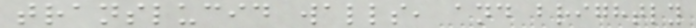translucid walls, and brightly
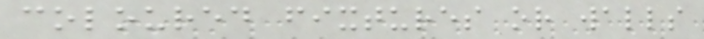coloured fixtures or walls
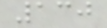130
